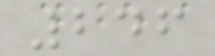246
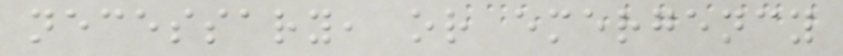necessary, or emergency
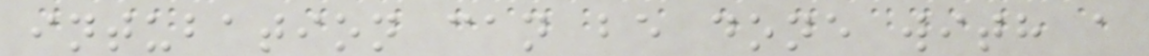intubation can be done with a
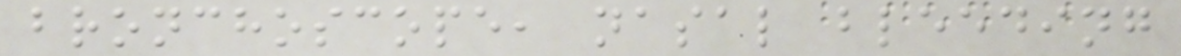bronchoscope, nasal bleeding
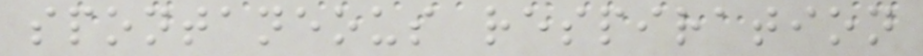spontaneous respiration
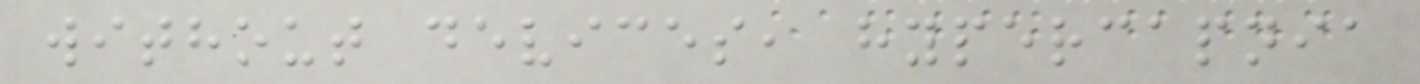without devices, hypercapnia
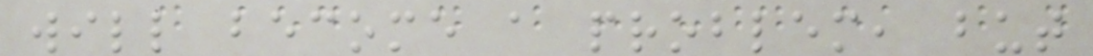will become a problem, but
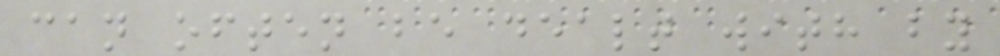can often be dealt with by
